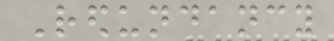Redundancy
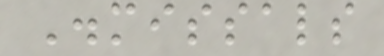Dismissals
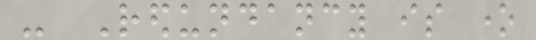- Redundancy is one
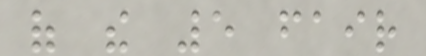of the 5 fair
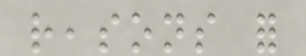reasons for
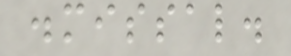dismissal.
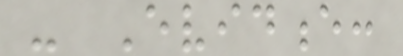- Evidence:
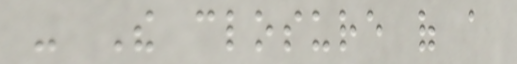- The closure of a
